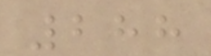288
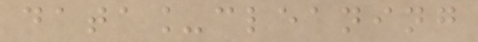data_cleaning
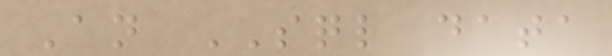An SQL data
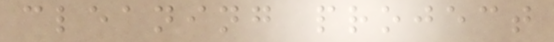cleaning project
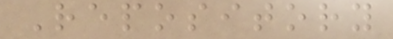Repository
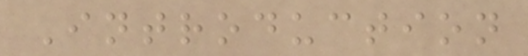Introduction
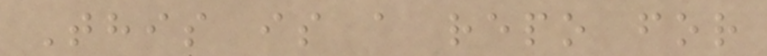This is a repo for
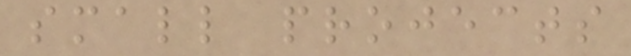small projects
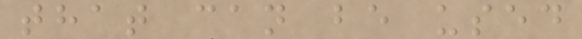that can be used
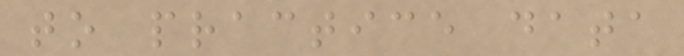to practice data
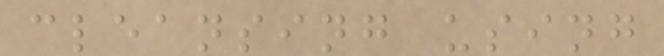cleansing using
